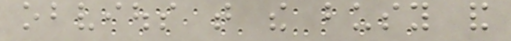obvious that the busy and
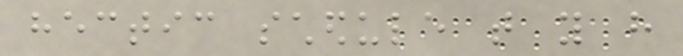hectic schedule that you have
